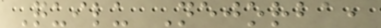Quilu Nejorba,
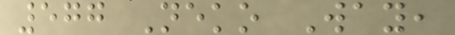577 Neko Way,
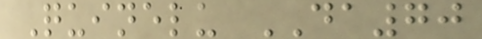Quinelu DA70
